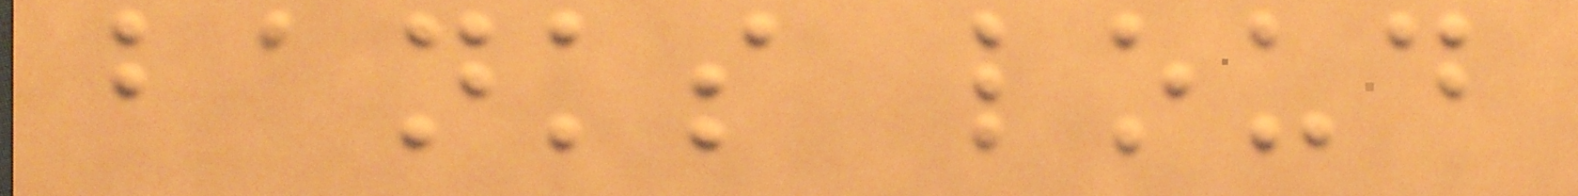banks loud
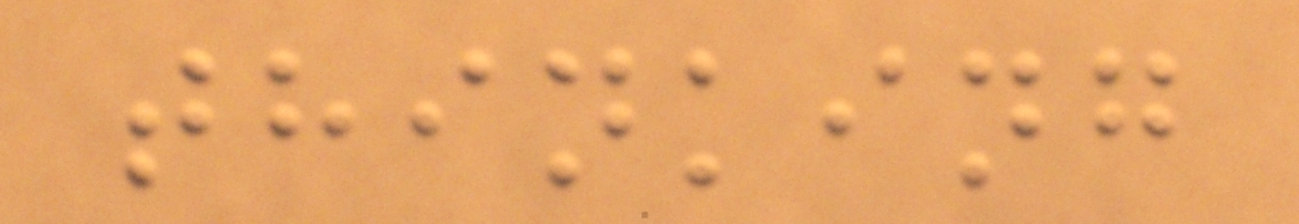thinking
